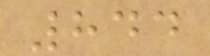844
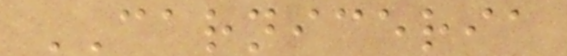CARNICERIA
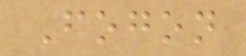Fogon
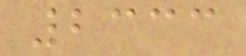2333
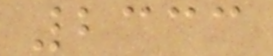2333
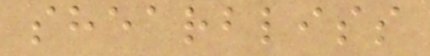shearbliss
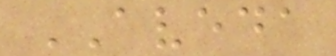AVEDA
